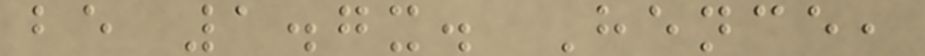be 1.7x. Hence,
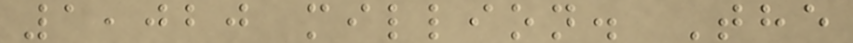1,020 million. The
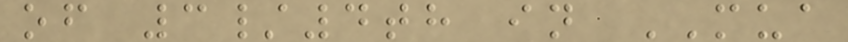of 3/4th in MUA
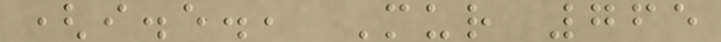(i.e., Mur 765
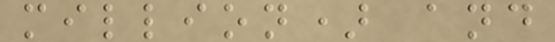million) and
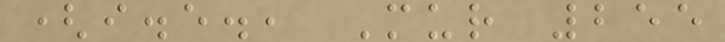(i.e., Mur 255
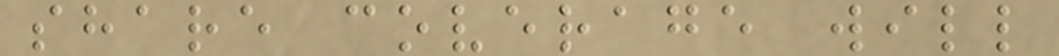share coverage will
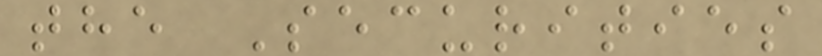the Securities
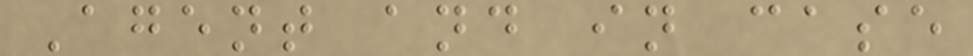Agent and in case
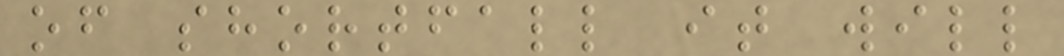of shortfall it will
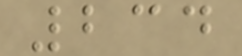234
